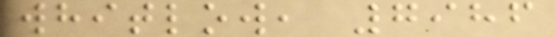whitlow, 7986
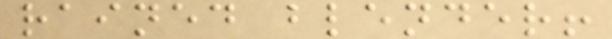rained blender!
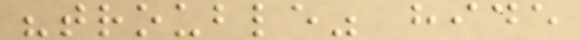"trouble" hide
